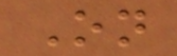On
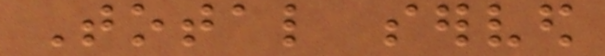Total served
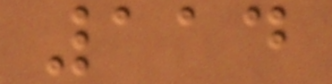114
